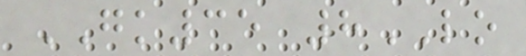GK35 8LO
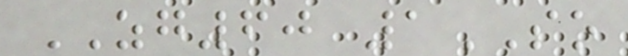ZG60 1SO
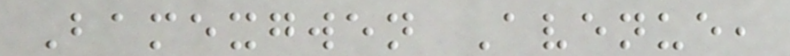Bamexgwen Avenue,
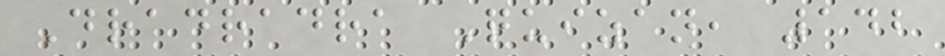Dradradra Quizan, 142
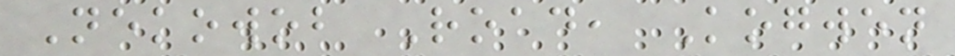Nekowob Road, Kogwen
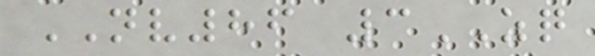NV86 3ZQ
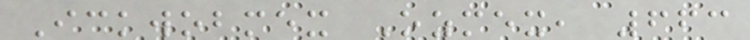Ickwobmex Ozmex, 663
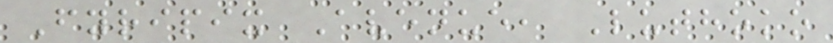Fyripix Avenue, Luthoko
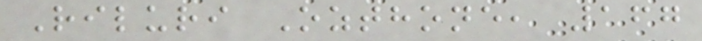Riluri Ozthone, 167
